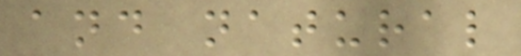and natural
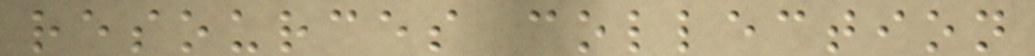resources collection
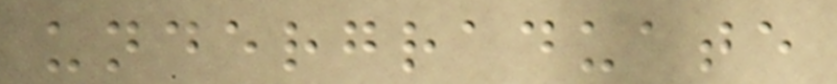undergraduate
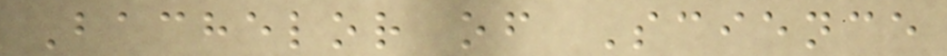Bachelor of Science
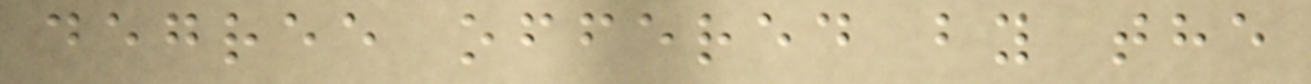degree offered by the
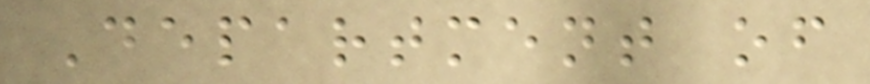Department of
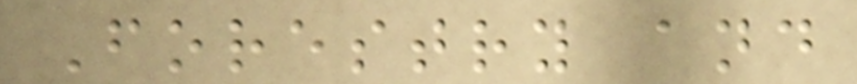Forestry and
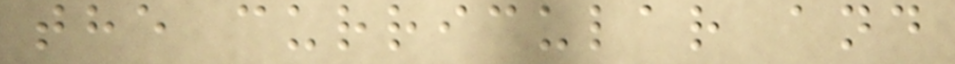the curricular and
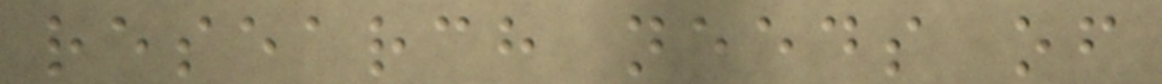research needs of
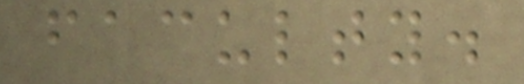faculty.
